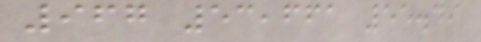967 53,661 55.49
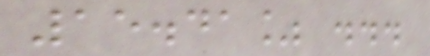15.41% ...
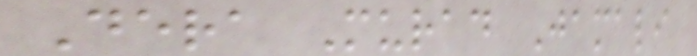Dera Murad Jamali
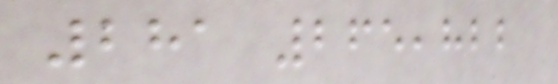281 265,822
